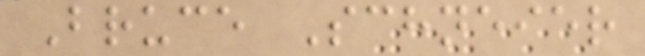Bruce Schneier
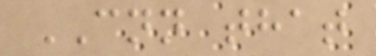CNN that
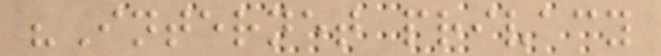"Internet privacy
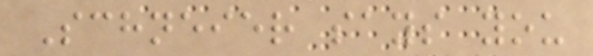Schneier says you
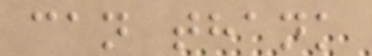can thank
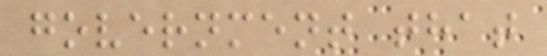government that
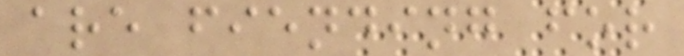are fiending for
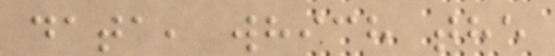data, which the
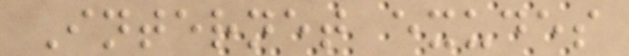Internet exudes
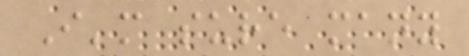I'm sure many
